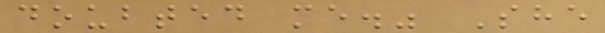doubted me." She
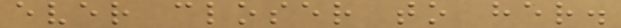ever closer to her.
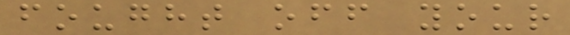fought off your
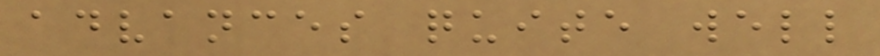advances quite well
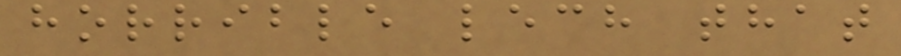horrible lech that
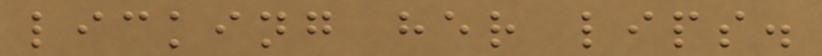licking her lips.
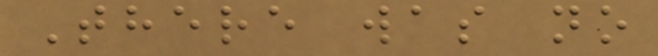There was no
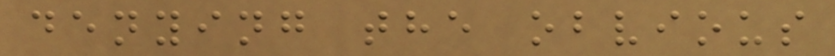denying the obvious
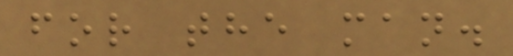for the man.
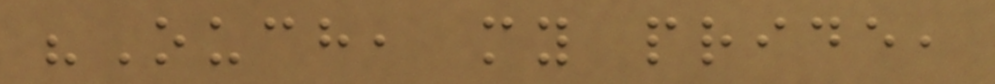"Ouch, my pride,
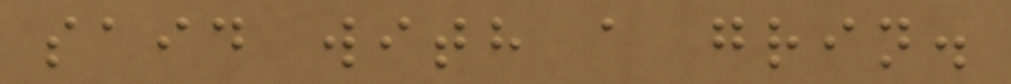said with a grin.
